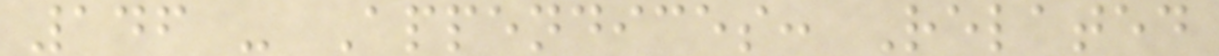146 - Appendices: Related
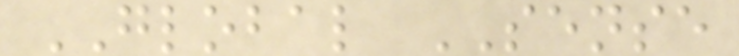GLOBAL SENSE
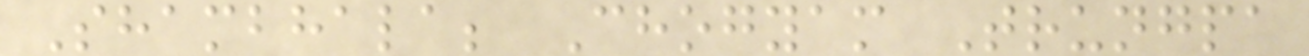Shambhala; Chogyam Trungpa
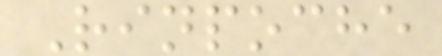Rinpoche
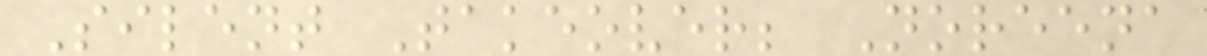Silent Takeover; Noreena
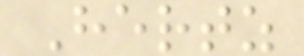Hertz
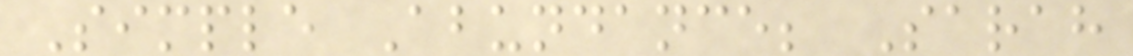Simple Abundance; Sarah
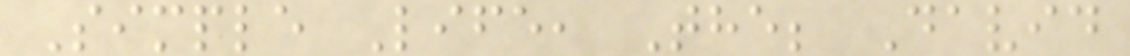Simple Life, The; David
